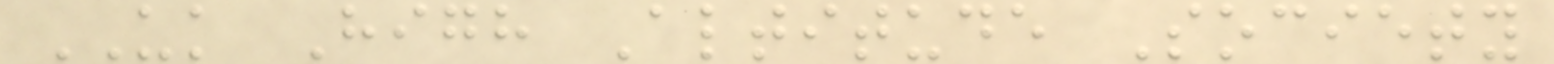UK High Altitude Society
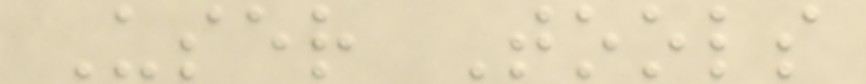User Tools
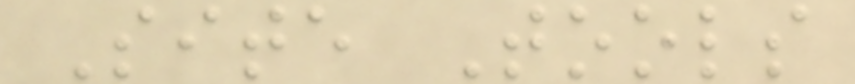Site Tools
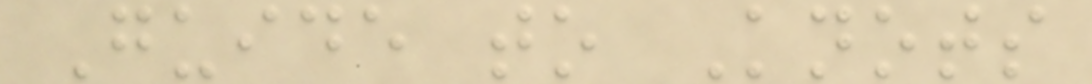Guide to Knots
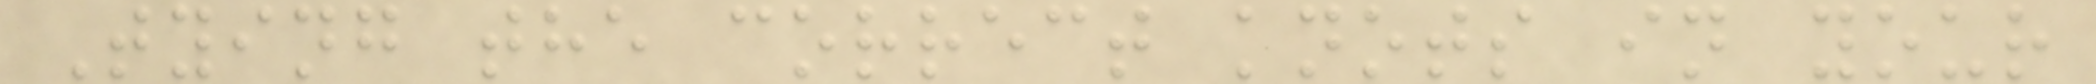Tying the correct knots in your
